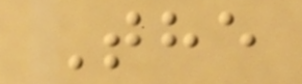The
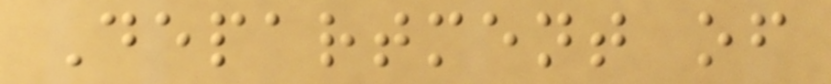Department of
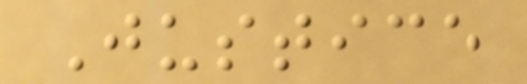Justice
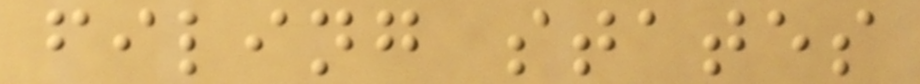filing states
